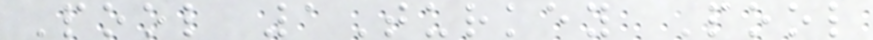Pool 1Turkey Pool
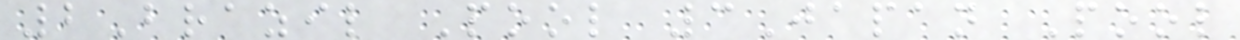2Brazil Pool 3Japan Pool
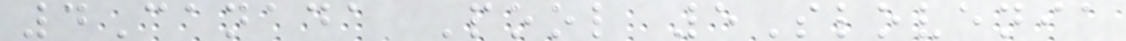4Canada Pool 5Slovenia
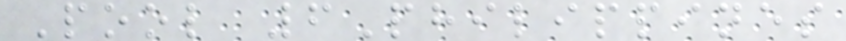Pool 6Philippines
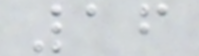16
